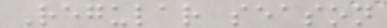Regular season
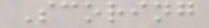Scoring
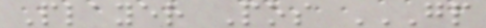Player Pos GP
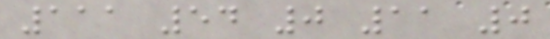111 54 0 11 0
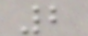2
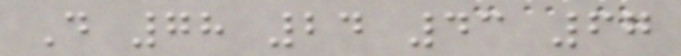D 78 24 43 67
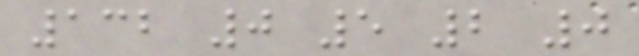132 0 5 2 0
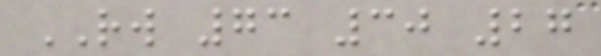RW 73 30 27
